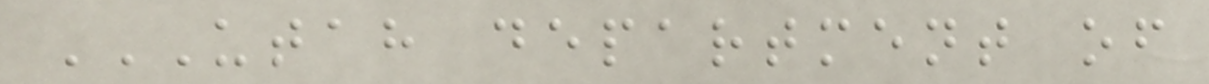UTAH DEPARTMENT OF
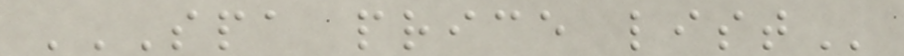SPA PRICE LIST
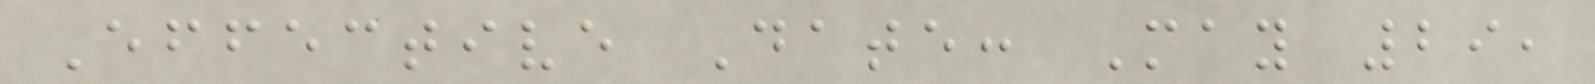Effective Date: May 29,
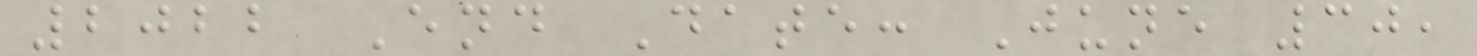2022 End Date: June 30,
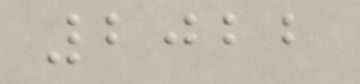2022
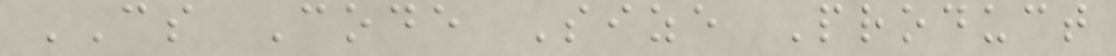CS Code Size Product
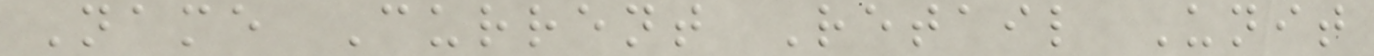Name Current Retail Unit
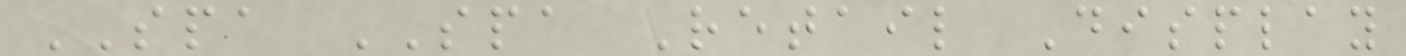SPA SPA Retail Display
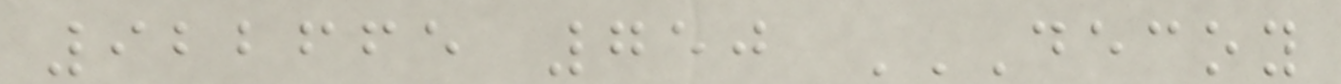922665 750 DECOY
